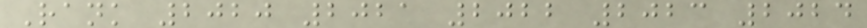Rank 2020 2021 2022 2023 2024
